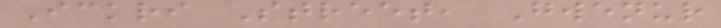Ickri Street, Gwenur
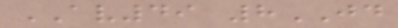AV49 8JD
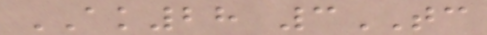AK28 3TC
